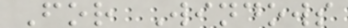For Windows
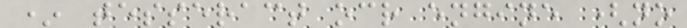* tesseract ocr engine (no
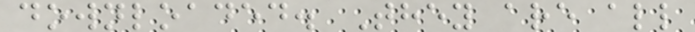downloaded. They are all
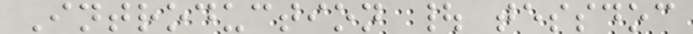Introduction | tessdoc
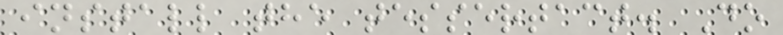install the tessertact. Do
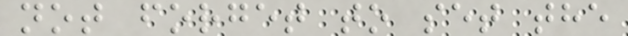not forget to set the
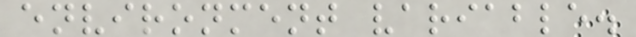environment variable.
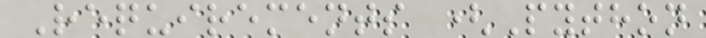Requirements (Python
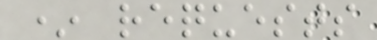* requests
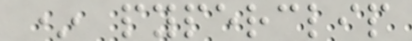* pyperclip
